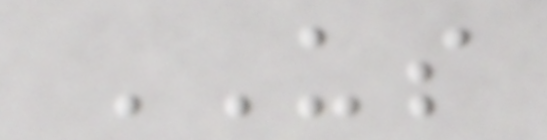US
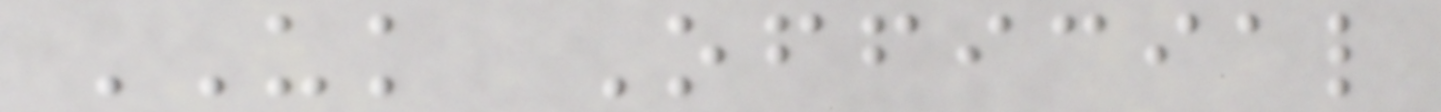UK Official
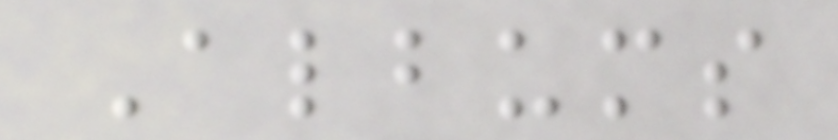Albums
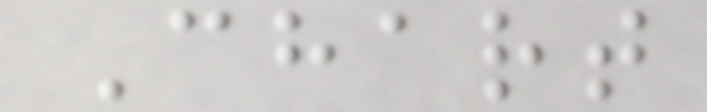Chart
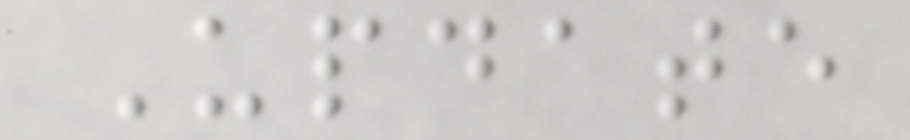Update
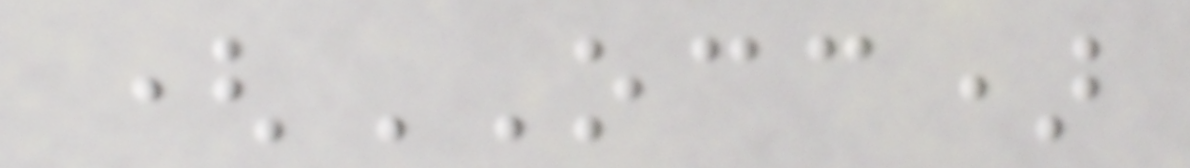(OCC)
